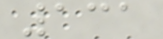131
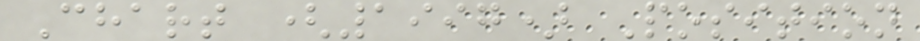Chart (1997) Position
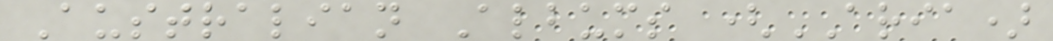Australian Albums (ARIA)
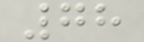78
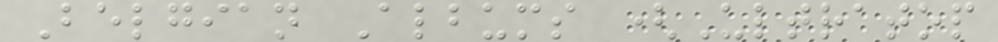Belgian Albums (Ultratop
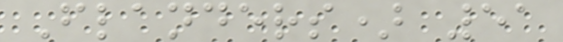Flanders) 51
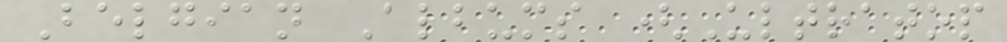Belgian Albums (Ultratop
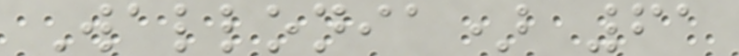Wallonia) 61
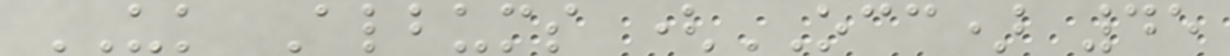UK Albums (OCC) 45
